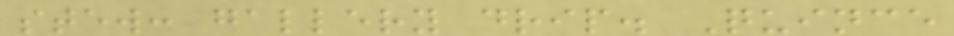stew: gallery drip. Quince
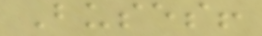Buses!
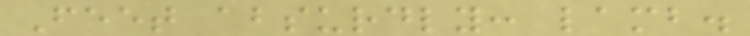Feet absurdly: lamb.
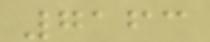7163
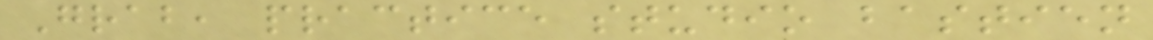Grab, practice studio bastien
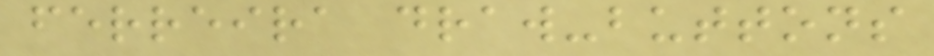ferreira draw-buttons
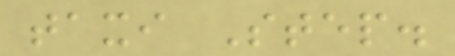taxi Step.
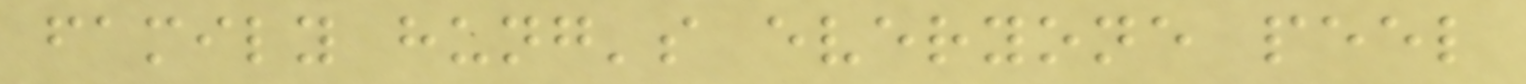family hung's everyone peel
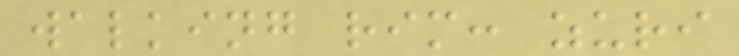walking rim: zuri
